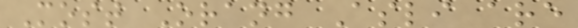Most Orang Asli are
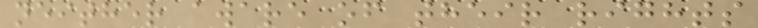neither aware of their rights
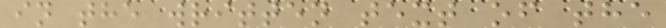in the written text of the
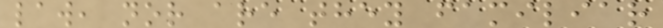law, nor are they familiar
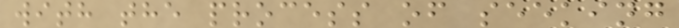with the process of seeking
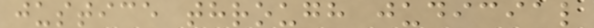justice through judicial
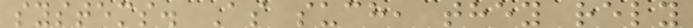systems. As such, they rely
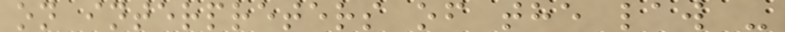on interpreters of the law -
